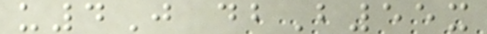u4J dbB55x
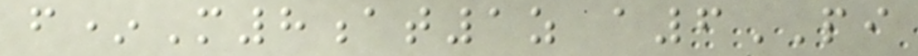f*M8at1z a6PI
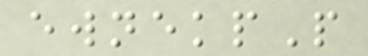ewnekpP
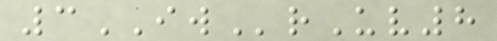3IWrUv8
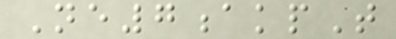Ne7akpT
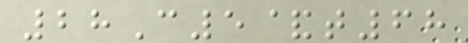28C5&t68
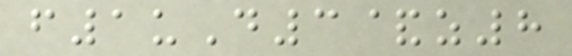f1uD3&z8
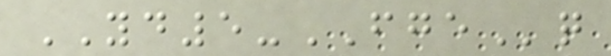YD5-FGEq
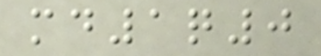md1q0
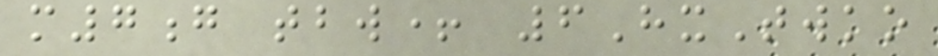m7g tbw+ 6HxTwko
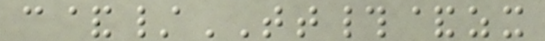c&/TT#&zx
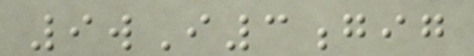9wI3gig
